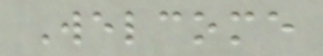Welcome
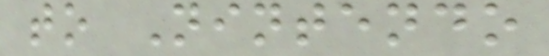to Nintendo
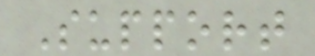Support
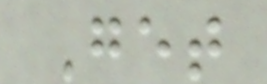Get
